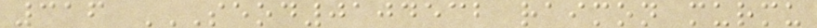316 SEOD0104532 RAIMON MURMU
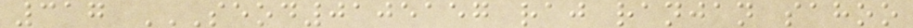317 SEOD0105157 RAJ RANJAN SAHOO
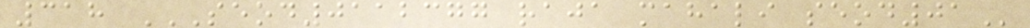318 SEOD0112377 RAJA MAHALI SEOD01
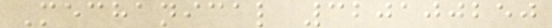Mechanical 320100250
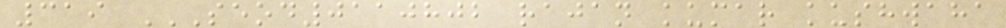319 SEOD0110802 RAJAN KUMAR KUSHWAHA
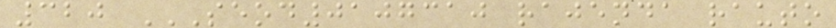320 SEOD0107310 RAJENDA RAUTO
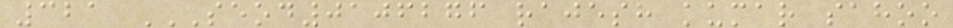321 SEOD0106276 RAJESH KUMAR SAHOO
